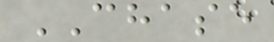CHASE
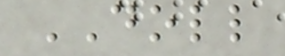DOLL
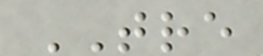TRE
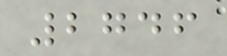2746
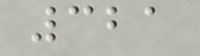321
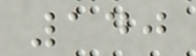140
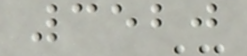3520
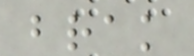brak
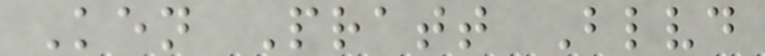Ken Pratt Blvd
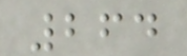264
